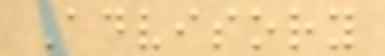Advisory
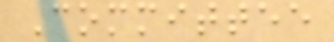Committee
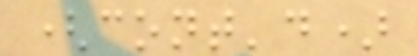(cont'd)
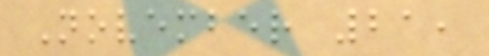November 21,
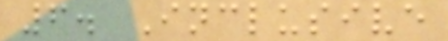6. Inclusive
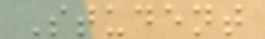Student
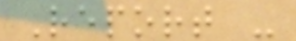Report -
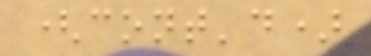(cont'd)
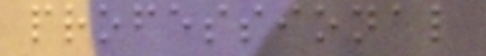professional
